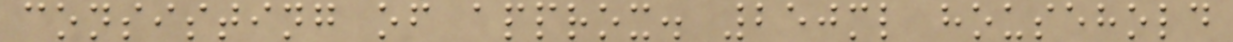consisting of approx. 250ml household
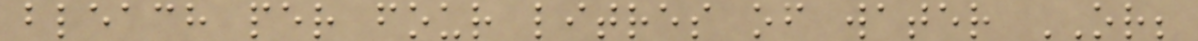bleach per four litres of water OR;
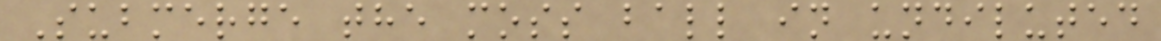Submerge the moss ball in undiluted
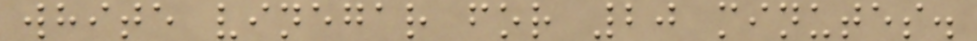white vinegar for 20 minutes.
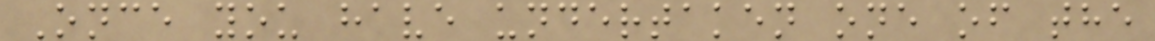Once you have undertaken one of the
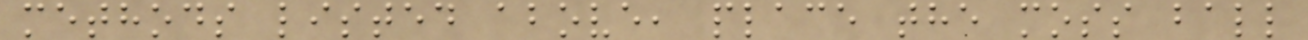methods listed above, place the moss ball
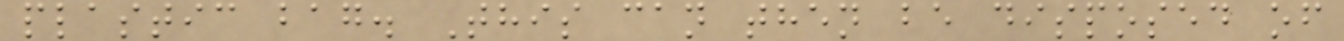plastic bag. This can then be disposed of
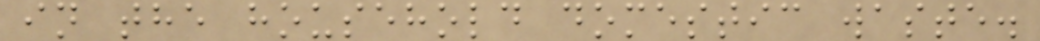in the household domestic waste.
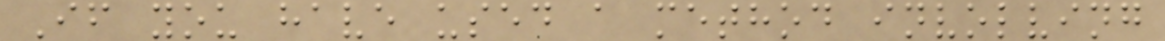If you have used a method involving
